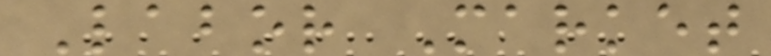Labor Market
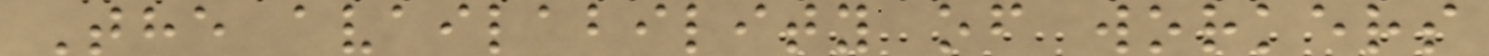The availability of workers
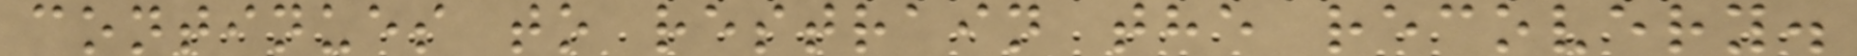continues to restrain the recovery.
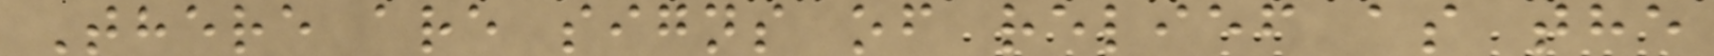There are signs of relief as the
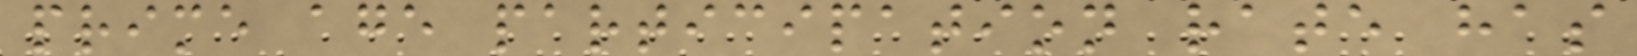prime age participation rate has
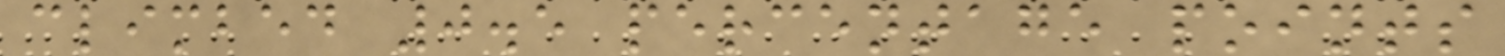climbed 0.5 percentage points
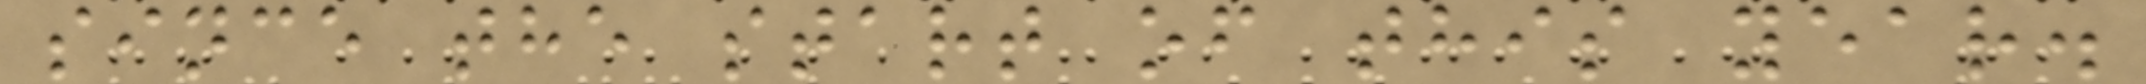since the start of this year.
